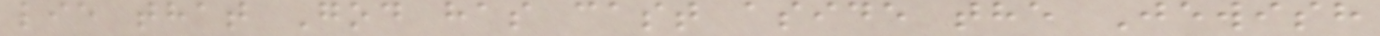lie that God has cast aside the Jewish
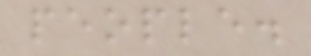people.
